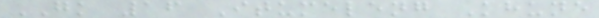GK 16 Itumeleng Khune
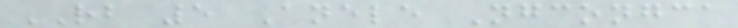RB 5 Anele Ngcongca
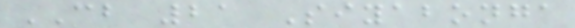CB 21 Siyabonga
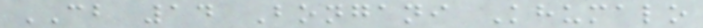CB 14 Bongani Khumalo
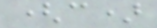(c)
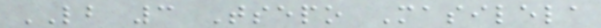LB 3 Tsepo Masilela
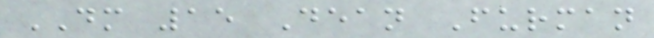DM 15 Dean Furman
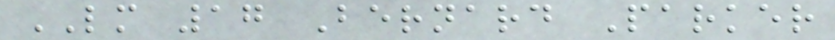LM 17 Bernard Parker
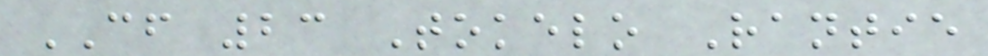CF 23 Tokelo Rantie
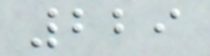229
